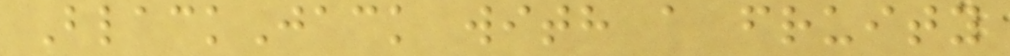BlackJack with a fruity
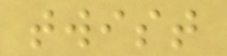twist
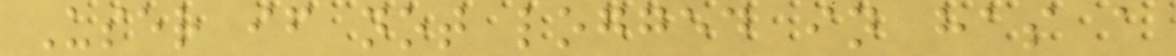User if not logged in has a
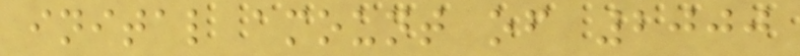inital amount of 2000
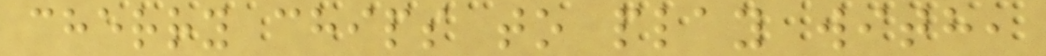cherry chips to play with,
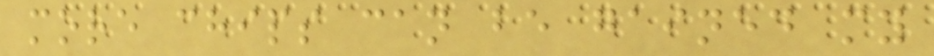more chips can be gained my
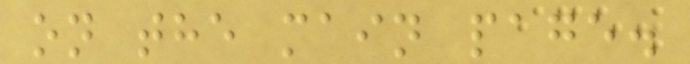on the main page.
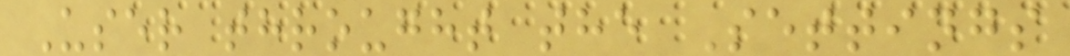User throught the Settings
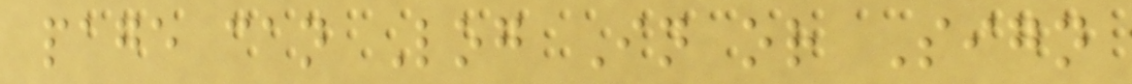page can Log In or Sign
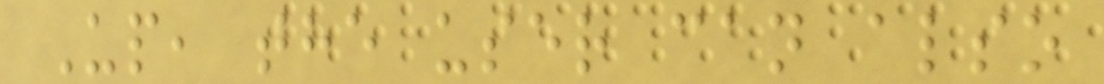Up, the user can also
